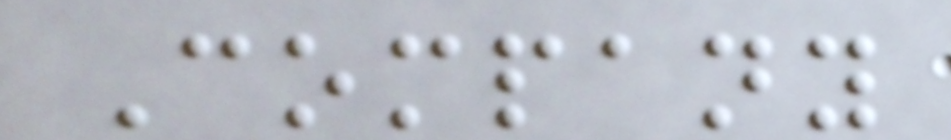Company
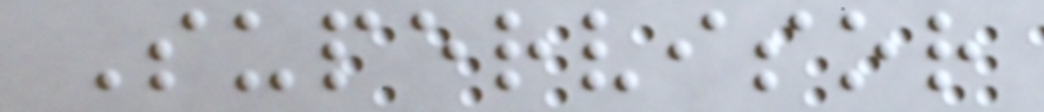Supervisor
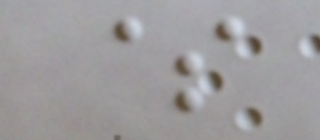$
